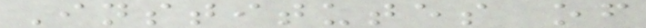Institutes of
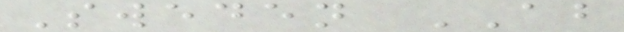Sweden AB
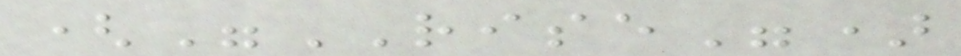("RISE")
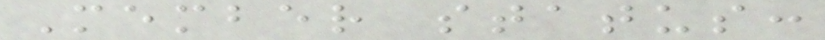Member status:
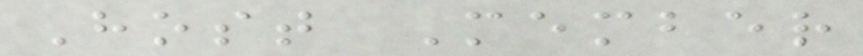Host Member
